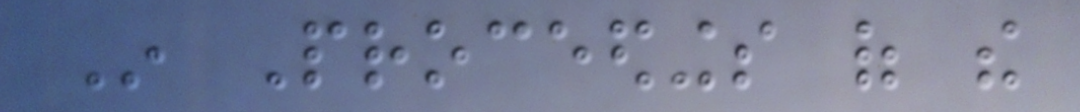In Proceedings of the
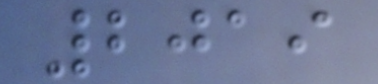2019
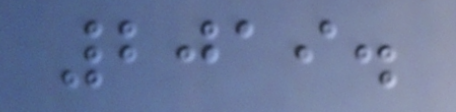2019.
